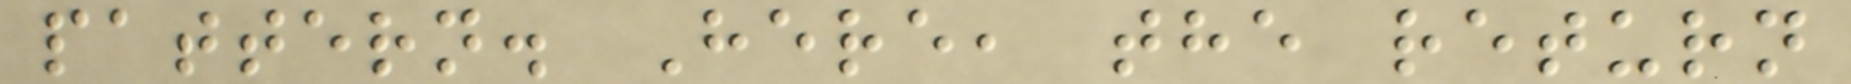pattern. Here, the return
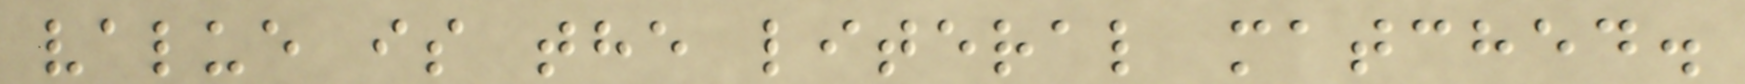value is the literal matched.
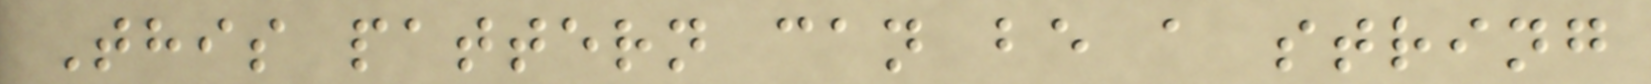This pattern can be a string
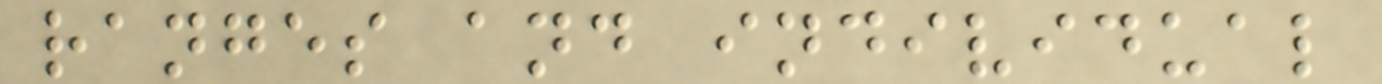ranges and individual
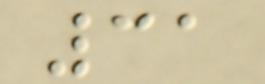31
